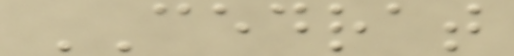CEDRAT
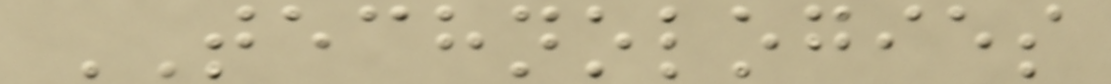TECHNOLOGIES
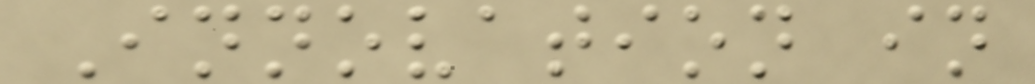Innovation in
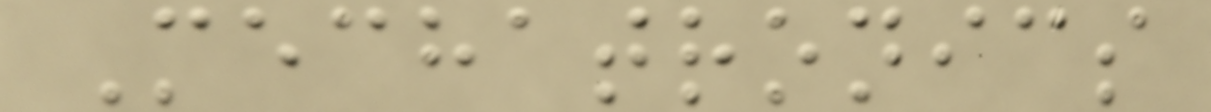Mechatronics
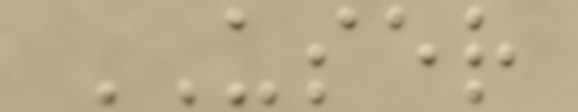USER
